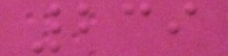239
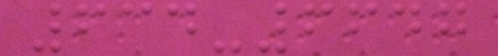634-6647
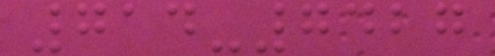714-7427
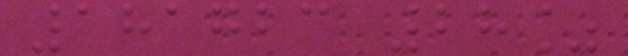181723 28%
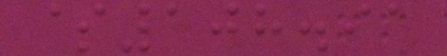$108.91
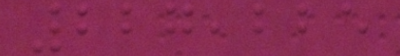227,225
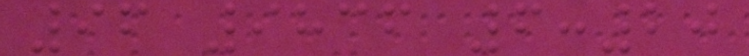96 9836 6:20
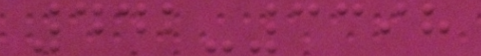442-3398
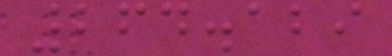264.129
